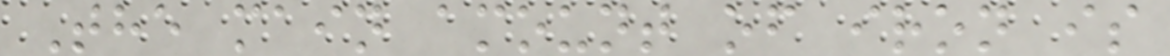The main amount of iron is
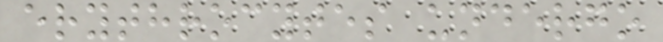erythrocytes undergo
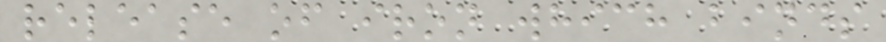release of iron which binds
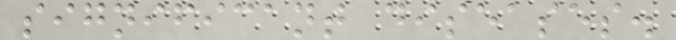significant diseases.
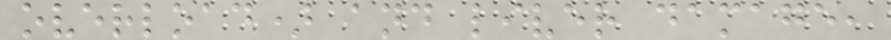overload) and liver damage,
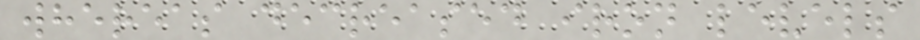whereas decreased iron levels
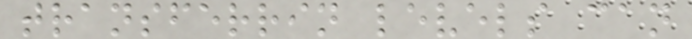transferrin levels can
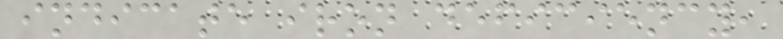indicate iron deficiency,
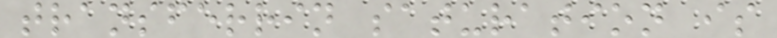transferrin saturation is
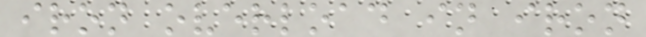iron overload in iron
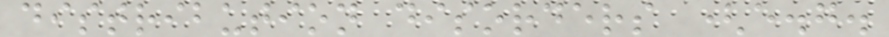distribution disorders (e.g.
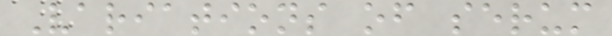Variations of serum
